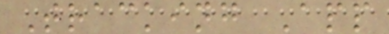Tracking App
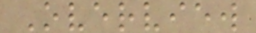Overview
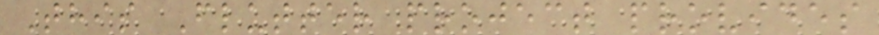This Flutter project provides
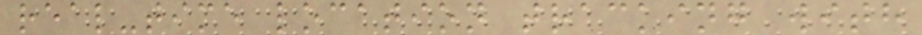real-time location tracking with
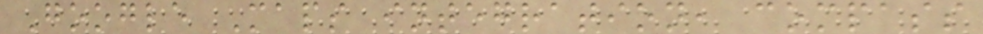Google Maps integration, compass
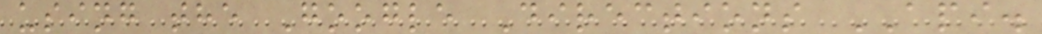using the Google Directions API.
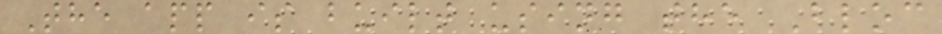The app is built using the Bloc
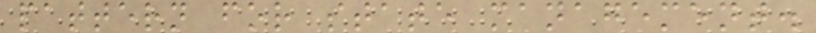pattern for state management.
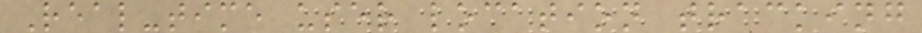Real-time user location tracking
